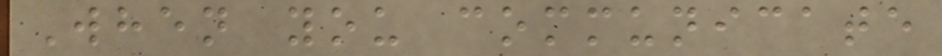When you communicate
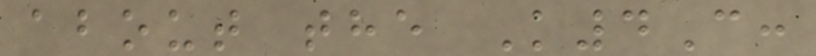about the K4C:
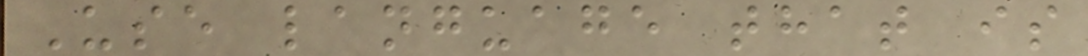Use language that is
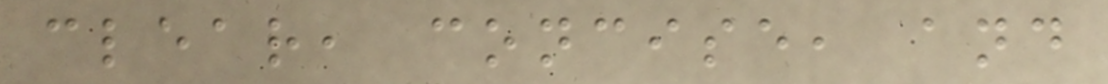clear, concise, and
